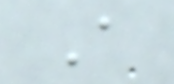A
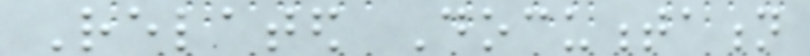Related Documentation
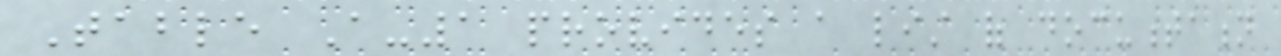Table A-1 provides a list of documentation
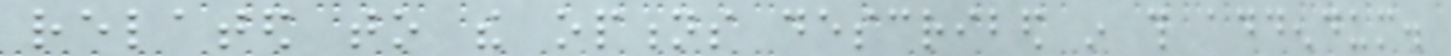related to the options described in this addendum.
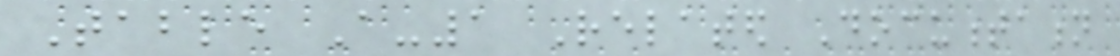Table A-1 Related Documentation
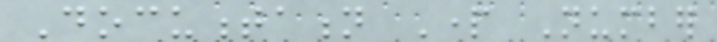Documentation Part Number
